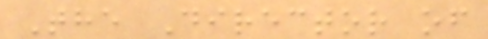The Director of
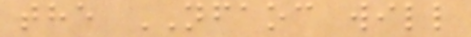the NFAOC will
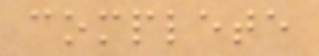complete
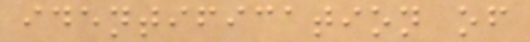identification of
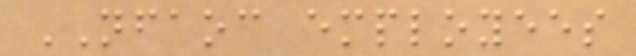NFAOC employees
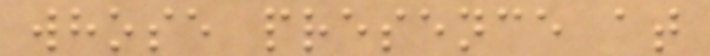whose presence at
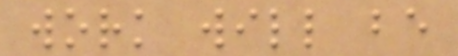work will be
